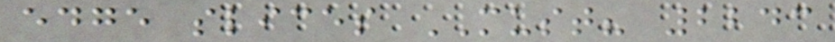edge slices MUST? 2243
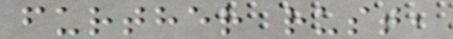further rust,
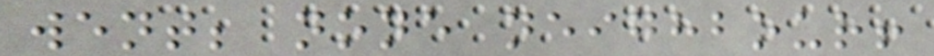went; none neighbour!
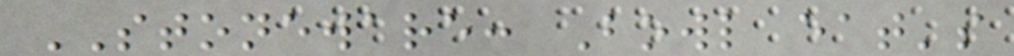STONEWARE: Bowl eat's
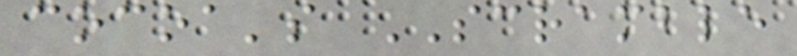cocoa's SCRAMBLE
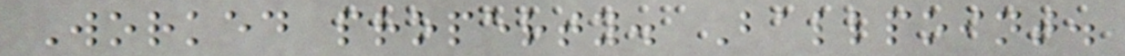Worked property. Ballpoint.
